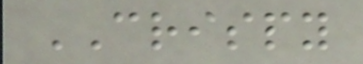CRISPY
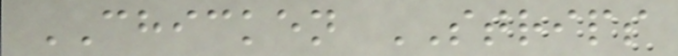CHICKEN STRIPS
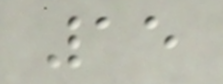15
